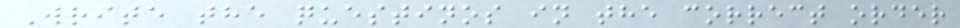Write the questinos in the correct order
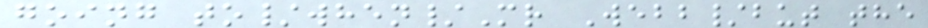going to/when/Mr Webb/but the
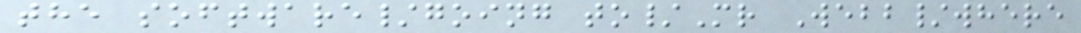the software/going to/Mr Webb/where
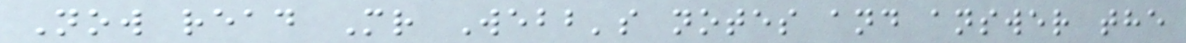Now read Mr Webb's notes and answer the
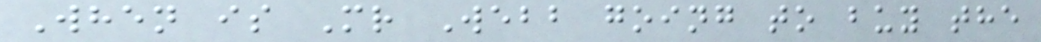When is Mr Webb going to buy the
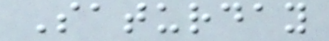Saturday
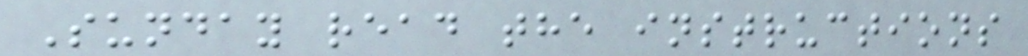Sunday read the instructions
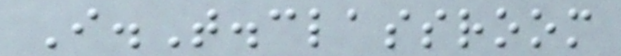I.T.classroom
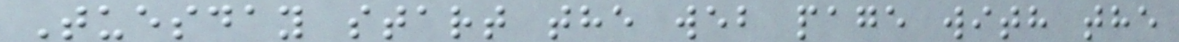Tuesday start the web page with the
